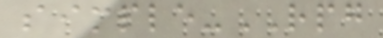simple-RPG
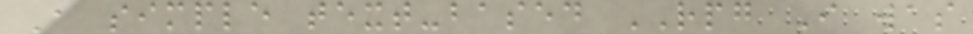A simple text-based RPG I was
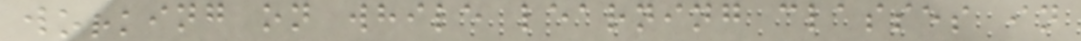working on while learning classes in
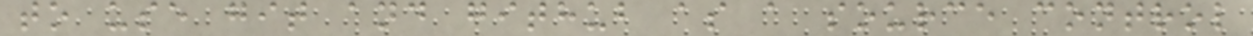to use git and github as a source control
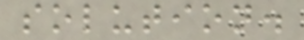solution.
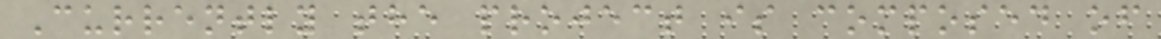Currently the project is composed of
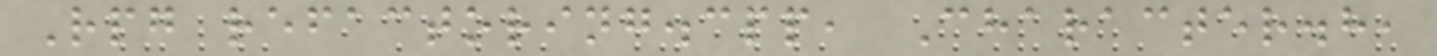Rpg refactoring.cpp, Character.h,
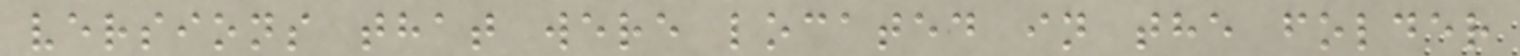versions that were located in the folder
